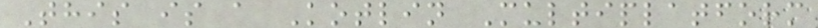This is a Kotlin Multiplatform
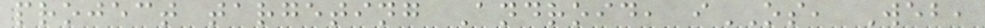project targeting Android, iOS, Web,
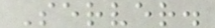Server.
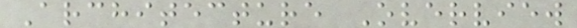Architecture Overview
